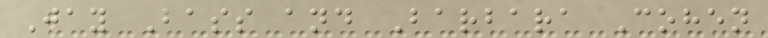Jay Bass and Barbara Cohen
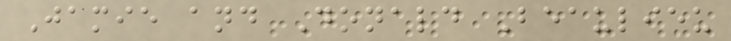Jamie and Donald Beaulieu
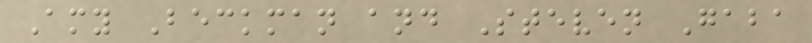Amy Beckman and Steven Gaba
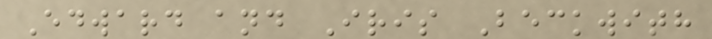Edward and Iris Beckwith
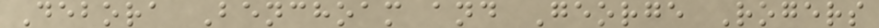Debora Benchoam and George Rogers
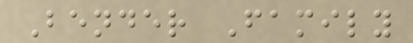Bender Family
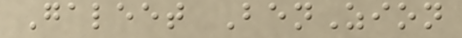Galeet BenZion
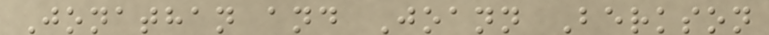Jonathan and Joann Berkson
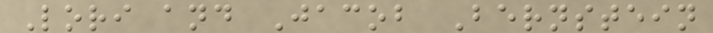Lori and Jacob Bernstein
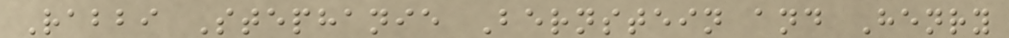Rabbi Stephanie Bernstein and Henry
